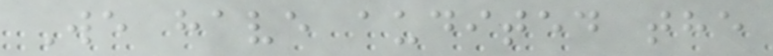We have audited the
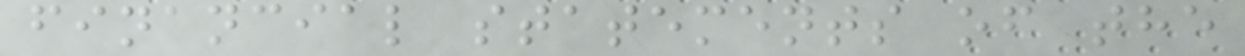financial statements of the
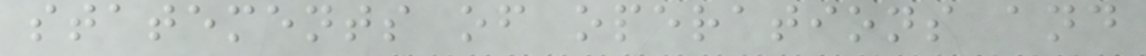statements of operations and
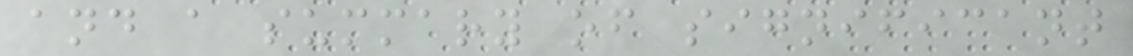and a summary of significant
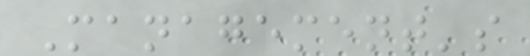Management's
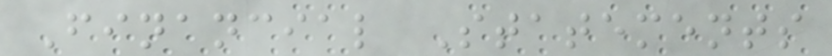Financial Statements
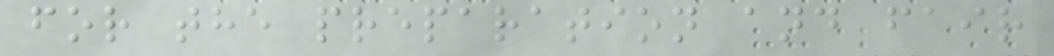for the preparation and fair
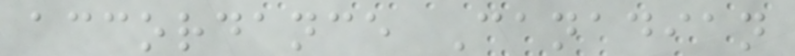accordance Canadian
